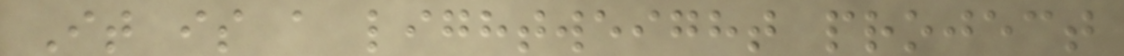It is a lightweight project
